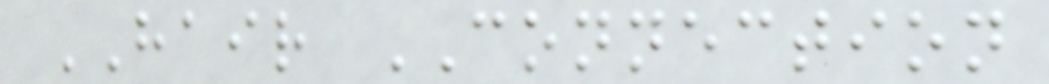HAIR CONNECTION
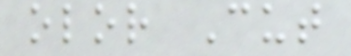olor Cut
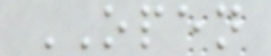OPEN
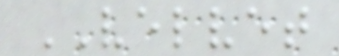VELVET
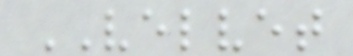VELVET
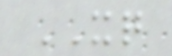XQ
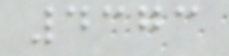4373
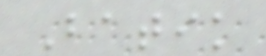Batik
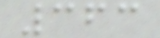363
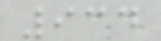934
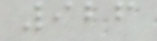926
